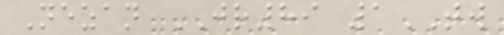Nezan JR89 1TW
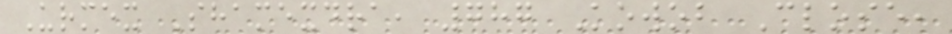Urmex Shamexdra, 787 Kowob Close,
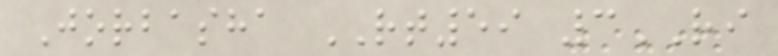Jorbasha RT59 3RI
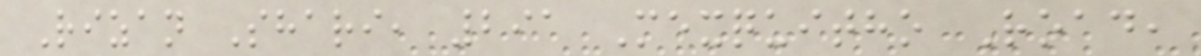Rizan Shari, 291 Mexquitho Road,
